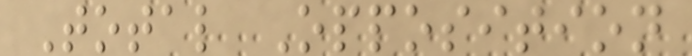Total Opposition
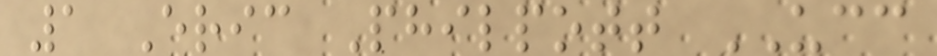1 Eric Philpott UCC
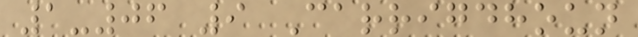1-06 9 Carrigdhoun
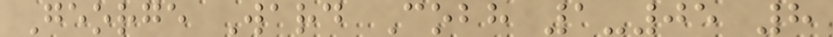George Ward Cobh 1-05 8
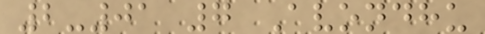2-01 7 Avondhu
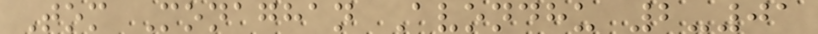Tom Monaghan Avondhu 2-01
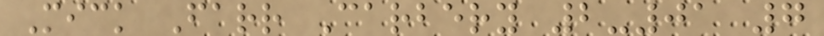Mick Farr Carbery 2-01 7
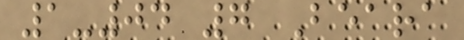1-04 7 Beara
